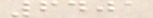6401
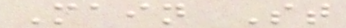Main St
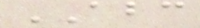ABC
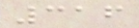316
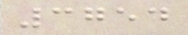3754
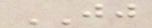JJ
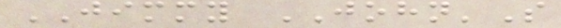JIMMY JOHN'S
